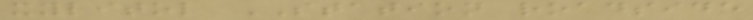xylitol STATION roadside
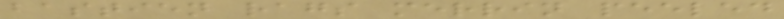bastien rags merrin peeled
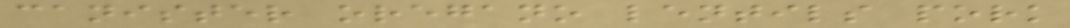canister oregano lentils pork
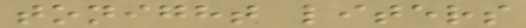tonight liters
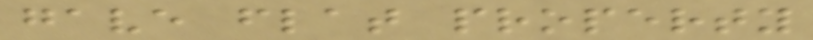gave flat property
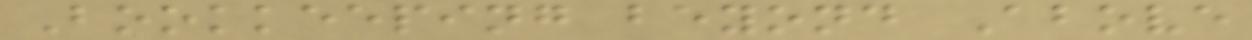Bookkeeping beyond Above
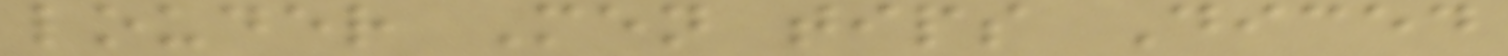louder Men tips Diced
